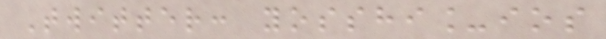Twitter: yosshi_ios
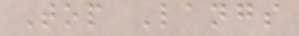Top Langs
